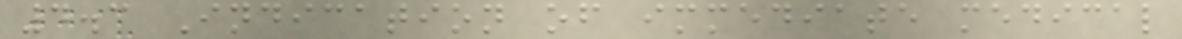4.3 Indication of immediate medical
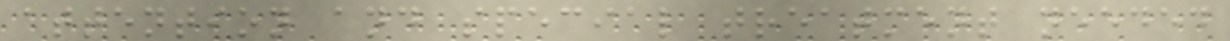attention and special treatment needed
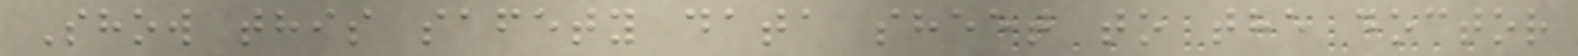Show this safety data sheet to the doctor
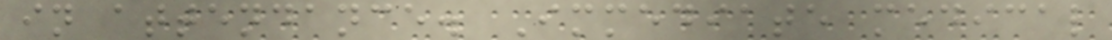in attendance. Immediate medical
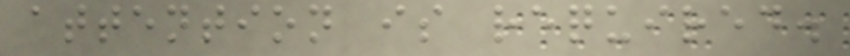attention is required.
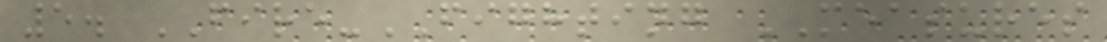5. FIRE-FIGHTING MEASURES
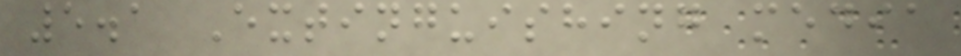5.1 Extinguishing media
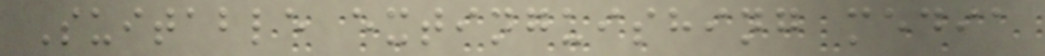Suitable extinguishing media
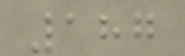187
